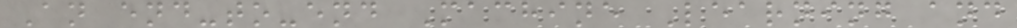An end-to-end Machine Learning and
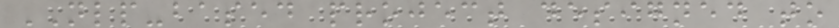NLP-based project designed to
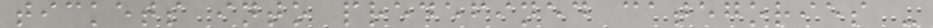tickets into predefined categories -
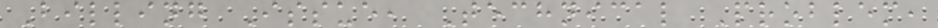Billing Issue, Technical Problem,
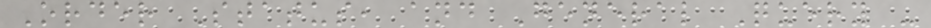Order Status, and General Query -
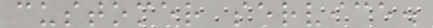customer service.
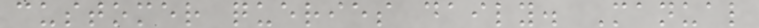customer queries daily. Manual
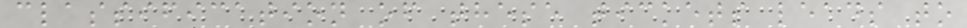classification of these tickets leads to
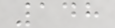148
